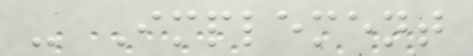- Implement
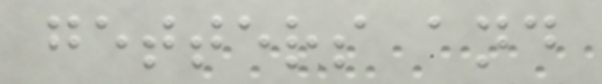getters and
